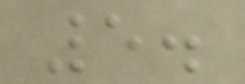5.
